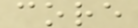core
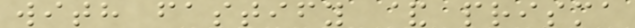with fastify & prisma
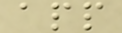app
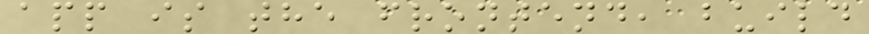app is the frontend, build
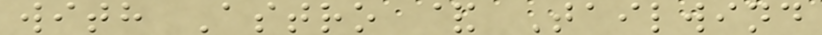with Astro & Tailwind
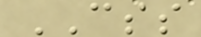CSS
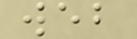web
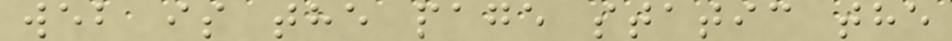web is the page static the
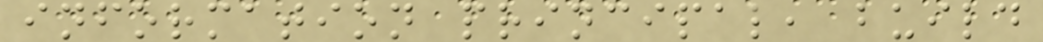information principal, build
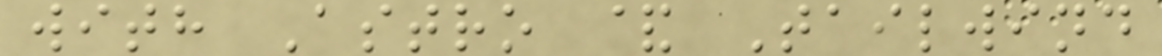with Astro & Tailwind
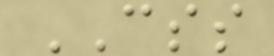CSS
